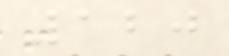120
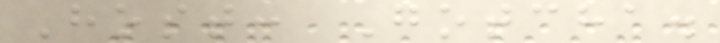Host: Gotcha.
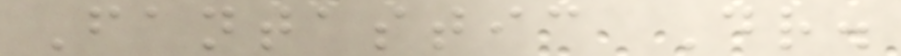Fantastic Dr.
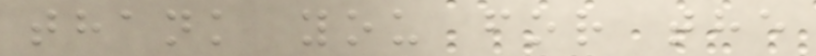thank you for the
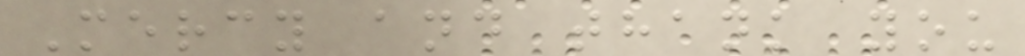Mercy and thank you
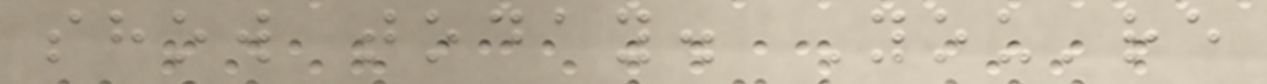show today. You're
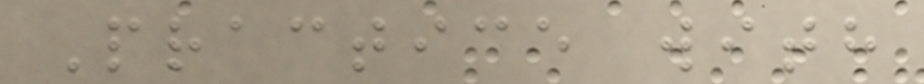Practice with
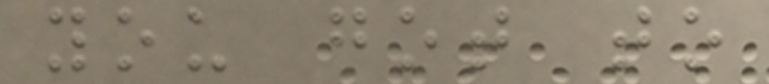you got to
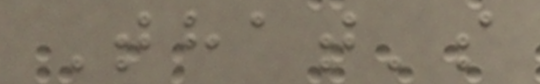That's
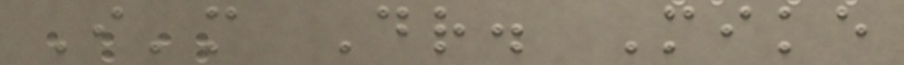I'm Dr. Mike
